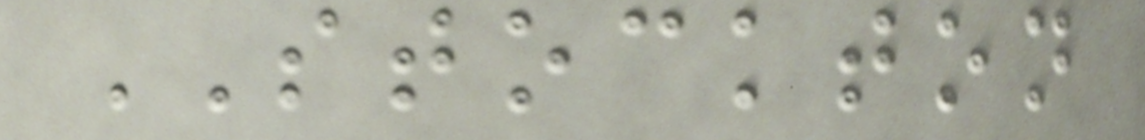STOCKTON
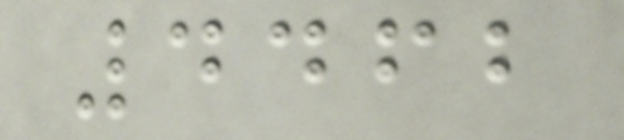4462
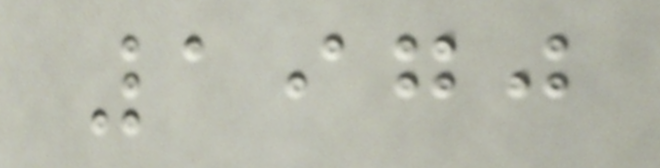1970
